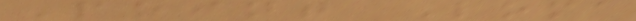Point Loma
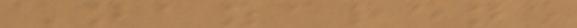Nazarene
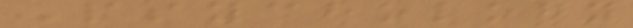Psychology
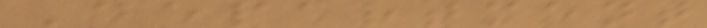Department
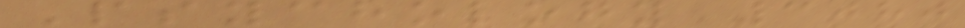Psychology 3080
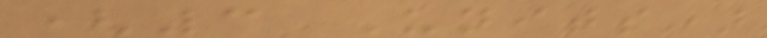(3 Units)
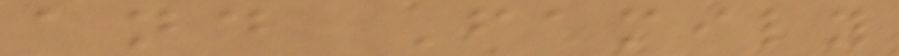and Family
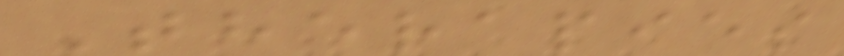Therapies
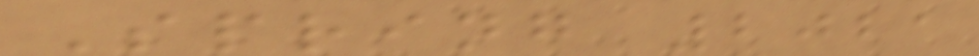Spring 2021
